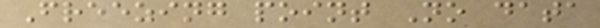Freezing point No data
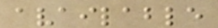available
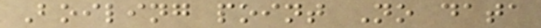Boiling point No data
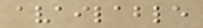available
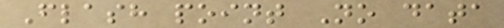Flash point No data
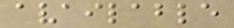available
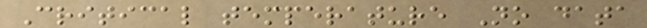Critical temperature No data
